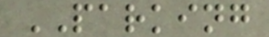PARKING
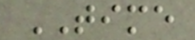TIME
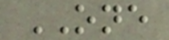ONE
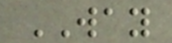WAY
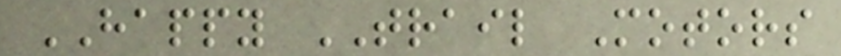HAPPY TRAIL Motors
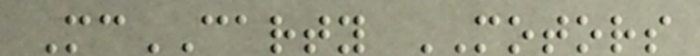McCARTY MOTORS
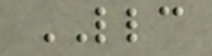LLC
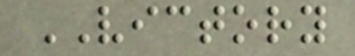VICTORY
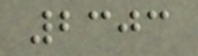2303
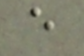e
